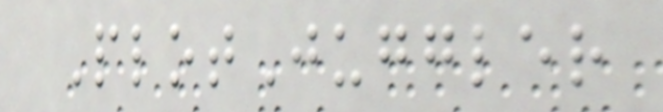PlotJuggler
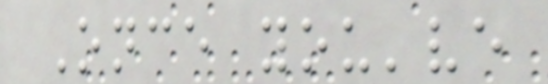Once you've
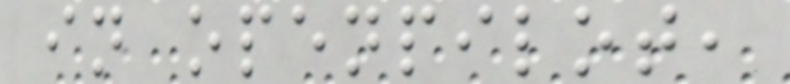in openpilot,
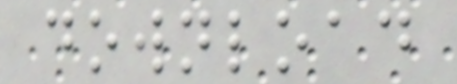download
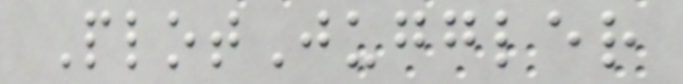PlotJuggler
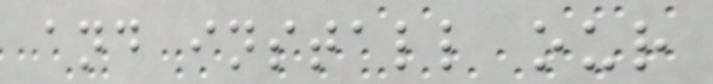and install our
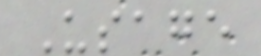Usage
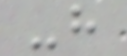-h
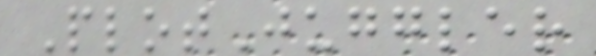PlotJuggler
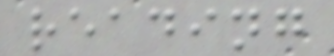reading
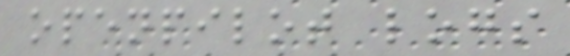openpilot logs
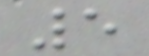5
